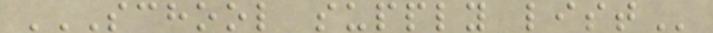SCHOOL SUPPLY LIST
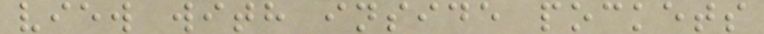view with inside pockets
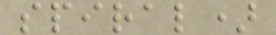spiral)
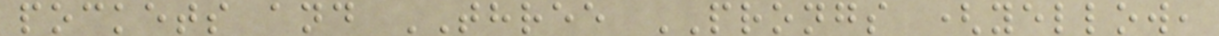pockets and THREE PRONGS (yellow,
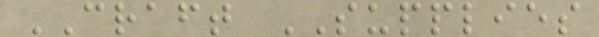CRAFT SUPPLIES
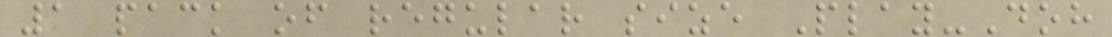1 pack of regular size Play-Doh
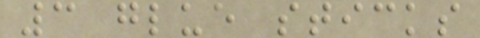3 glue sticks
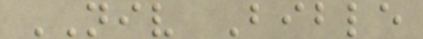NIV Bible
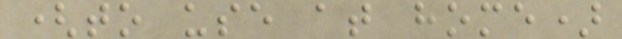(to use at home)
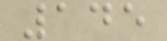145
